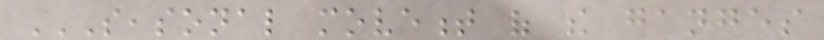SEASONAL MOVEMENT OF THE GANGES
